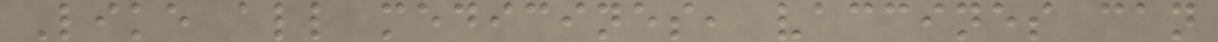Like all medicines, vaccines can
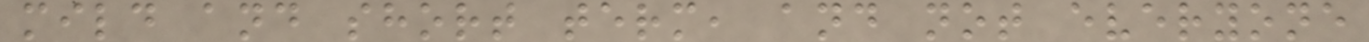mild and short term, and not everyone
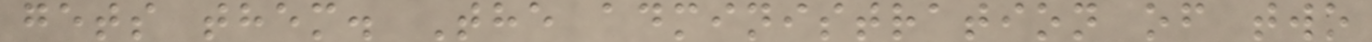gets them. The administration of two
